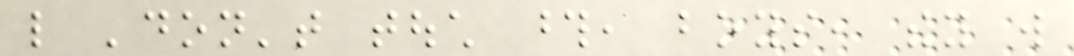like 'don't touch those, boys, they will
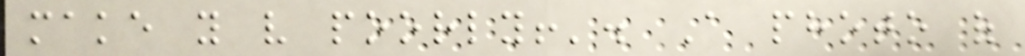make you very poorly!'. A photo of
